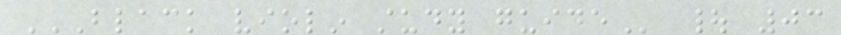BLACK VIOLIN STUDY GUIDE | 03
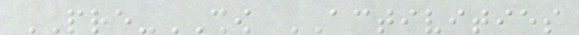PRE-SHOW ACTIVITIES
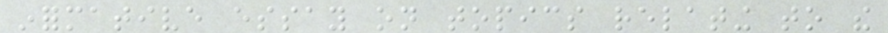informative essay on topics relating to the
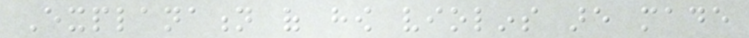Explanation of how violins are made
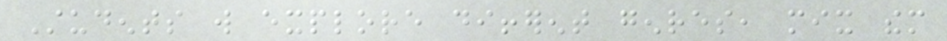Students will explore different genres, mix them
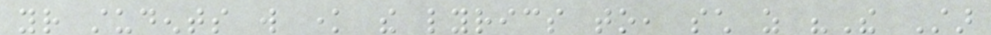your students will know the lyrics to, such as "The Star
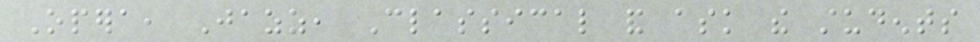Opera, Jazz, Classical and ask the students
